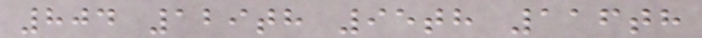804 129th 95th 116th
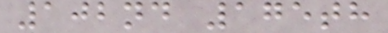102nd 175th
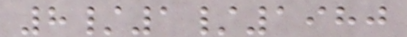8/1/1980
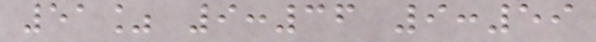51% 9:36 9:59
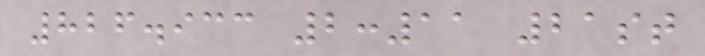826.933 2:11 21st
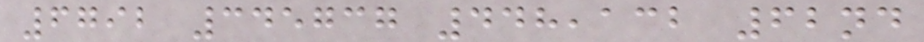6792 345737 448,132 62nd
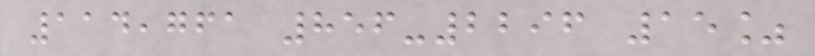114,761 856-2296 15%
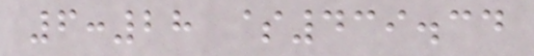6:28 $439.34
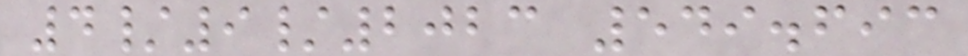4/9/2023 549.693
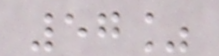57%
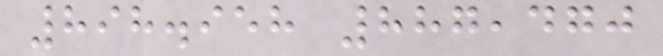898.958 887,470
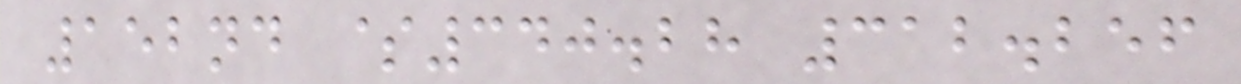152nd $340.28 312.256
